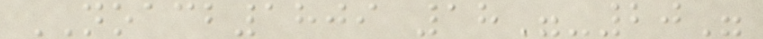NOACB1809 18"-20"
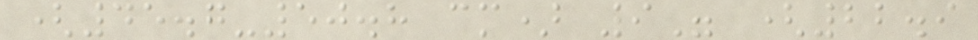(45.7-50.8 cm) 9" (22.9
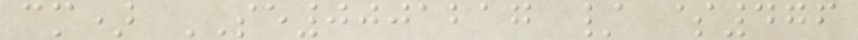cm) SE0001217 / $476
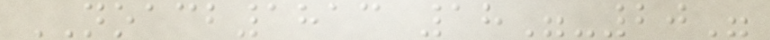NOACB1813 18"-20"
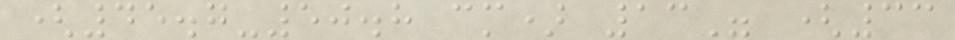(45.7-50.8 cm) 13" (33
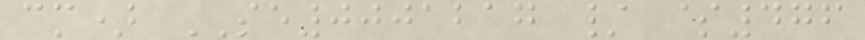cm) SE0001217 / $476
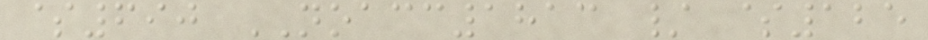$690 NOACC1813 / $125
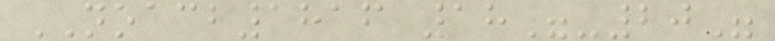NOACB1816 18"-20"
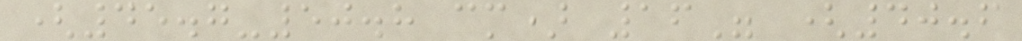(45.7-50.8 cm) 16" (40.6
